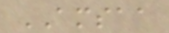AMSAA
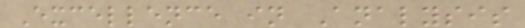Excellence in Analysis
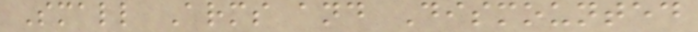Small Arms and Dismounted
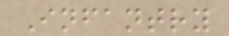Infantry
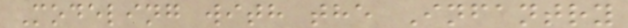Modeling with the Infantry
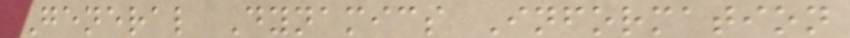General Dynamics Information
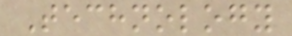Technology
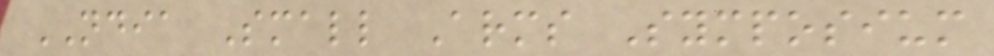NDIA Small Arms Symposium
